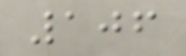106
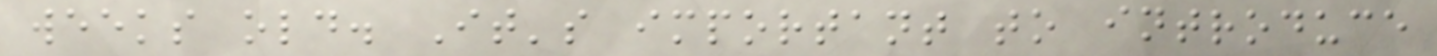weeks old. It's important to introduce
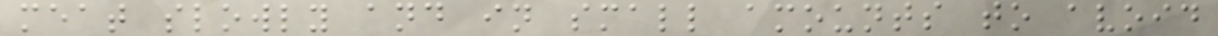meat slowly and in small amounts to avoid
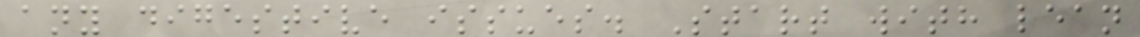any digestive issues. Start with lean
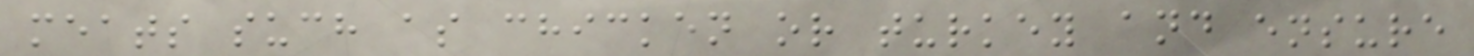meats such as chicken or turkey and ensure
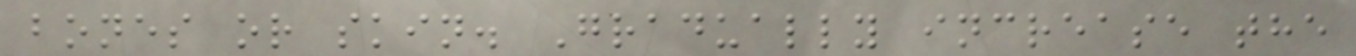bones or skin. Gradually increase the
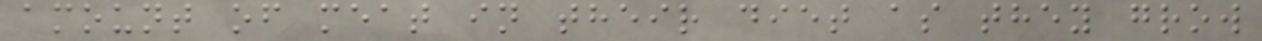amount of meat in their diet as they grow
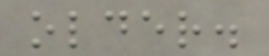older.
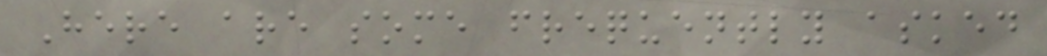Here are some frequently asked
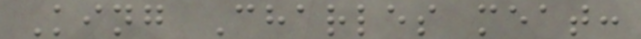King Charles meat:
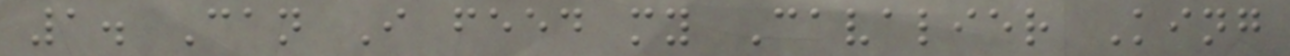1. Can I feed my Cavalier King
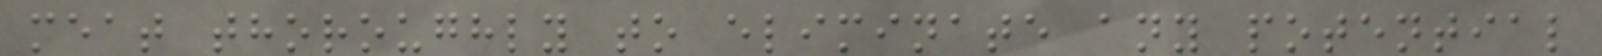meat thoroughly to eliminate any potential
